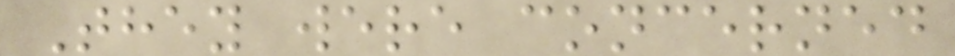They were concerned
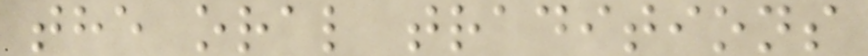the oral traditions
